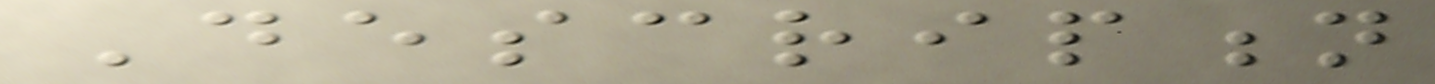Description
